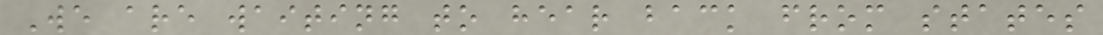We are waiting to hear back from states
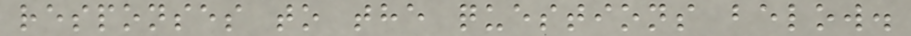responses to the questions below.
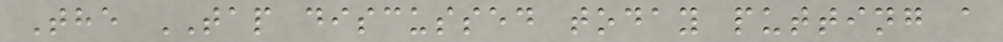The TAP discussed today putting a
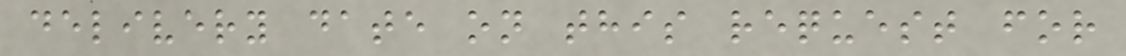delivery date on this request for
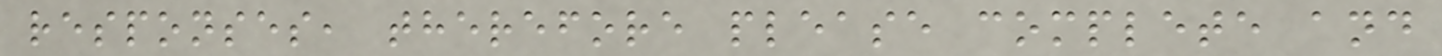responses, therefore please complete and
